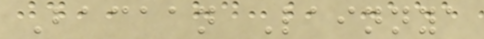Bacaan Lainnya
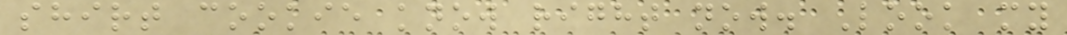shirt cookie know right now. Look my
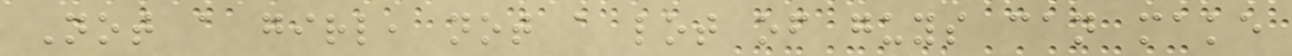Not a girl, not a lot of guys can make
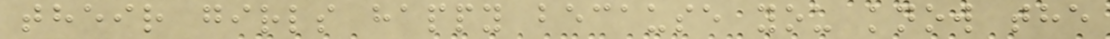their girls happy because you know the
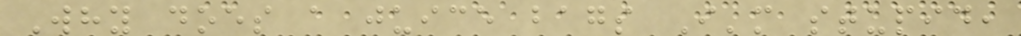Why does a juice bags I'm stupid,
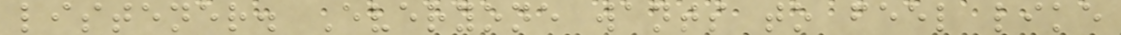listener. Everyone wants to feel like
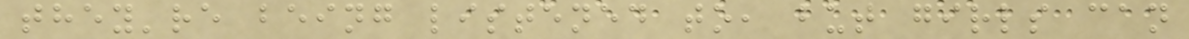they're being listened to, but girls can
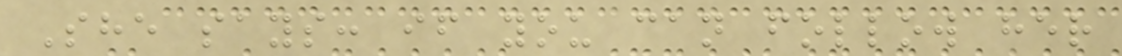She says: if you can follow her
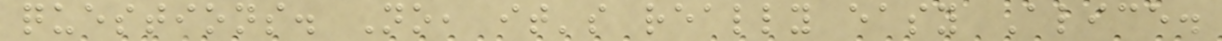questions. No, it's really easy Alice.
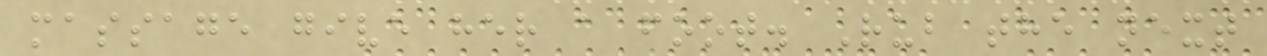massage give her a foot. Rub the next
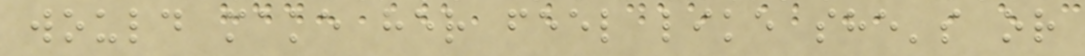would make her feel like she's or
